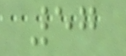57
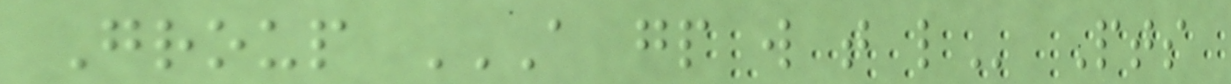Group A GP W T L Pts
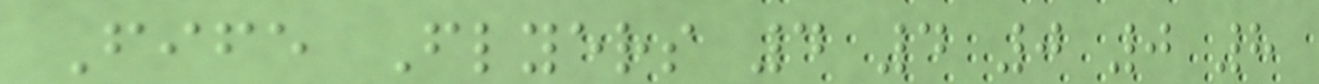Fife Flyers 4 4 0 0 8
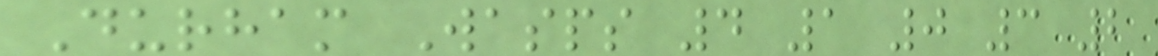Durham Wasps 4 1 0 3 2
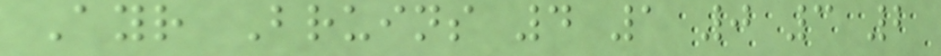Ayr Bruins 4 1 0 3 2
